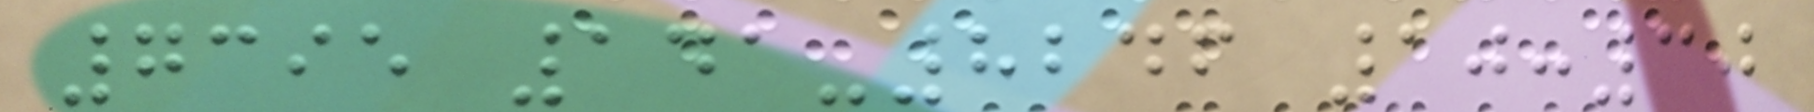7395 141-8246 10:30
